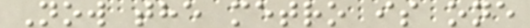Now the metro is one
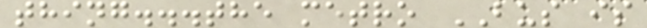thing...the metro BUS is
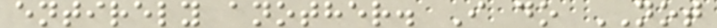entirely another. I do NOT
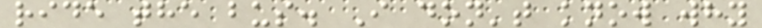ride the bus. I don't know why
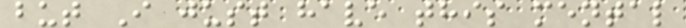but I just have this mental
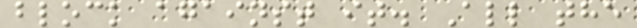block against it. All the
